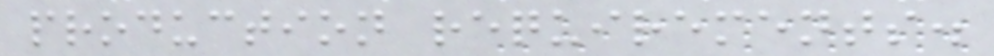production requirements.
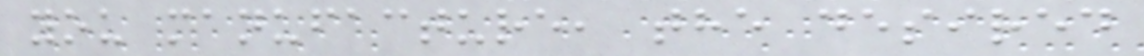you manufacture, the desired
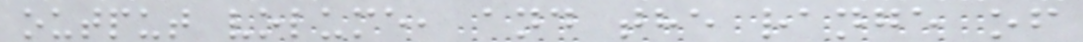output volume, and the range of
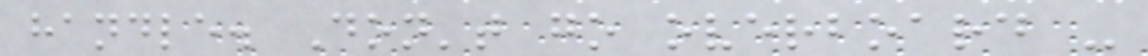handle. Don't go overboard -
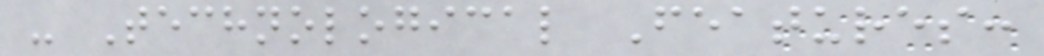- Technological Features:
